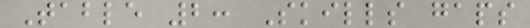Table 2: Skills gaps
